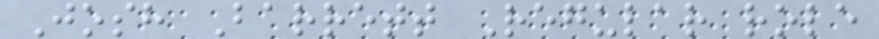Josh Barrett Regular role
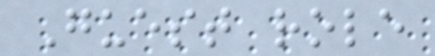Guest role
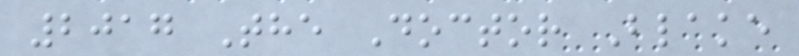2017 The Doctor Blake
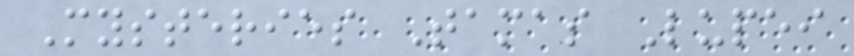Mysteries Tamas Lupei
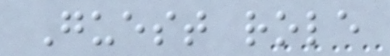Guest role
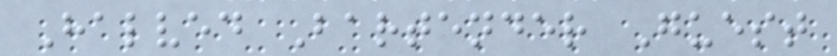Halved Bartender Guest
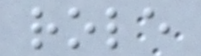role
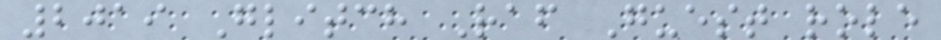2019 Glitch Raf Guest role
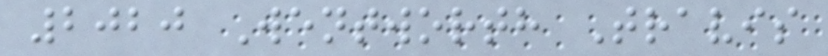2020 Wentworth Travis
